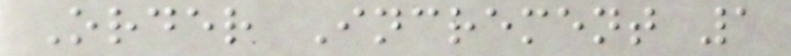Order Increment 1
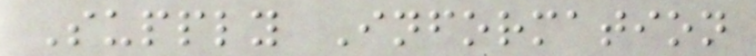Supply Information
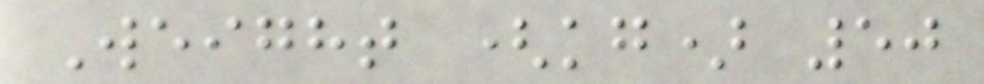Weight (kg) 50
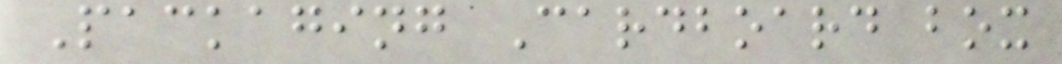Packaging Cardboard box
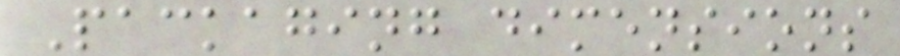Packaging dimensions
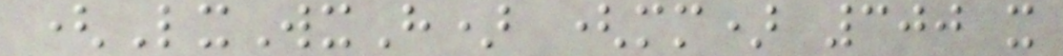(LxWxH) (mm) 300 x
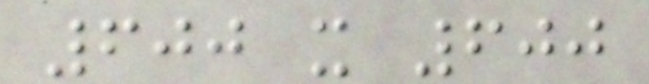600 x 600
